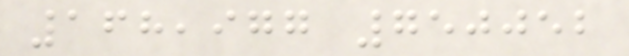168,977 750052
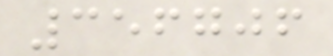356706
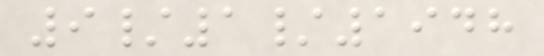9/1/1948
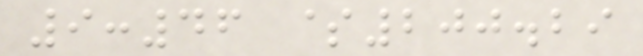9:46 $200.29
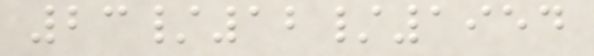23/12/1954
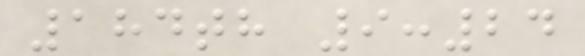184th 9:24
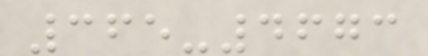365-4673
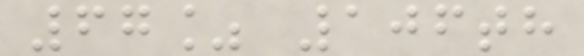67% 106th
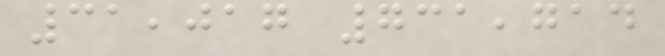31,017 731,714
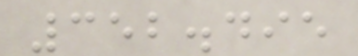352.495
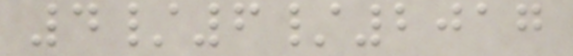4/6/2017
